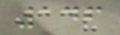146
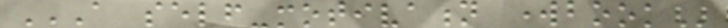A SELF-MOTIVATION WORKBOOK
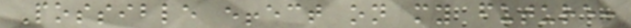Possible effect on my future:
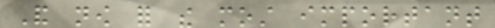And now for the most important
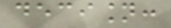decision:
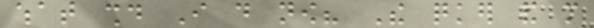what should I do now? The quicker and more
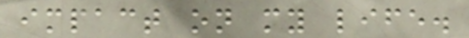impact on my life.
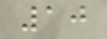10
